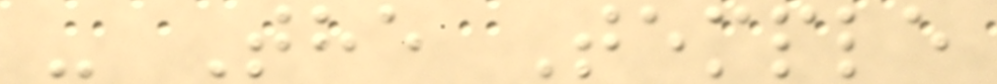- The Temple
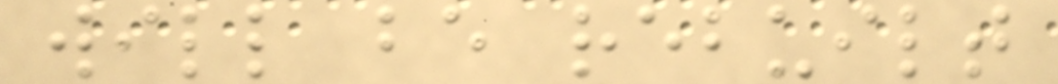will be rebuilt
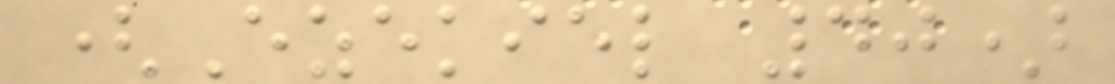(Ezekiel 40)
